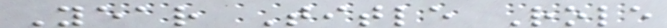Year Title Role
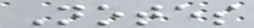Notes
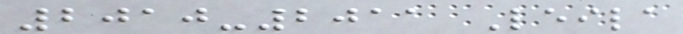2010-2011 Leila
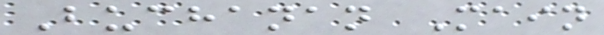Buchanan Main
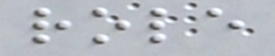role
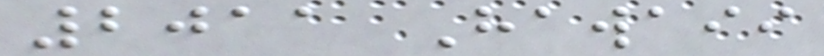2011 Hawaii
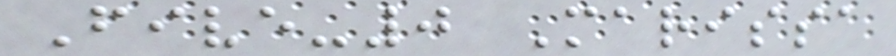Five-0 Marissa
